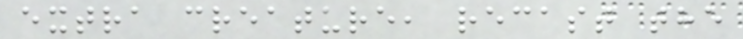extra creature, recast the
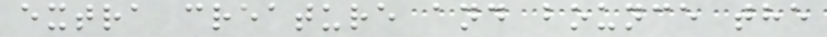extra creature and bounce the
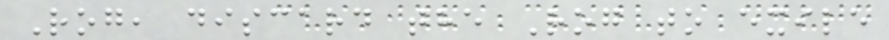Rog, discard the Rog to exile
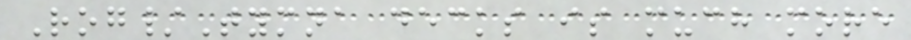Rog/Tymna decks is much more
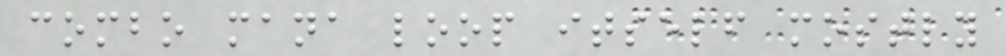combo mana loop itself mostly
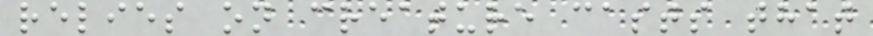relies on creature casts that
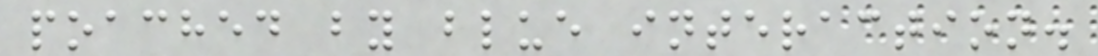poached by blue interaction.
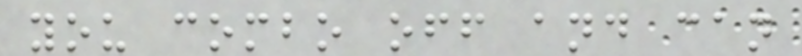you combo off and can
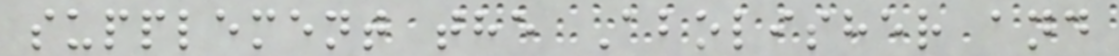supplement the Abolisher and
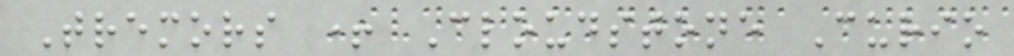Tremors + Cloudstone Curio
